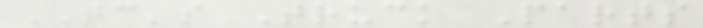TC's Truck Parts
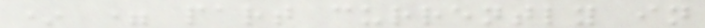* = part currently in
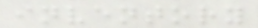inventory
